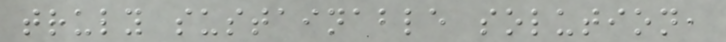truly sustainable solution,
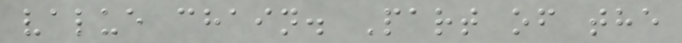value chain. Part of the
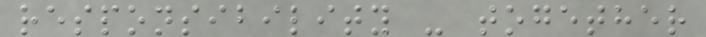responsibility - together
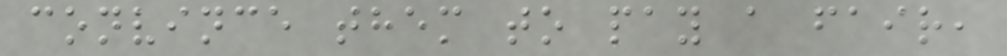convince them to pay a fair,
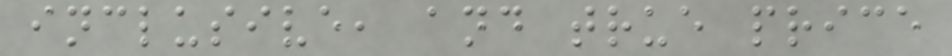inclusive, and true price
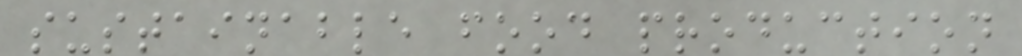sustainable food production
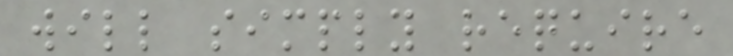will simply require
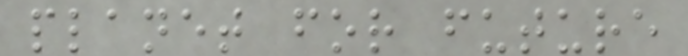planet for future
